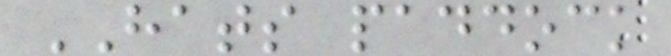HATS paddock
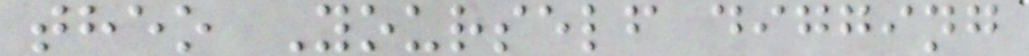theo Yourself digging
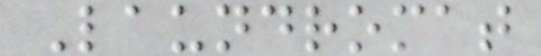Laundromat
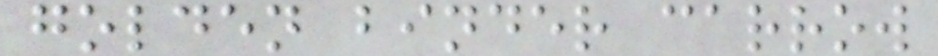golden binder carrow
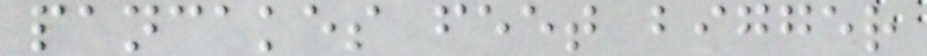pancakes feet bigger
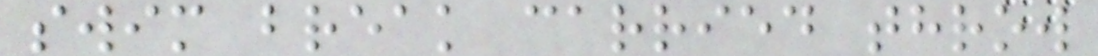swim break carried throw
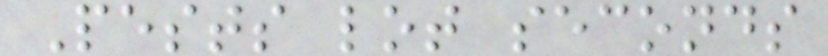Pests lot seconds
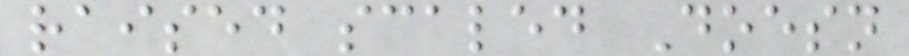raised scaled Doesn
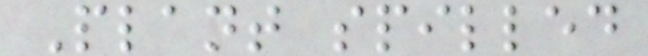Plant spilled
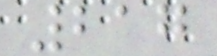217
